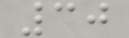30
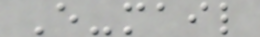E-mail
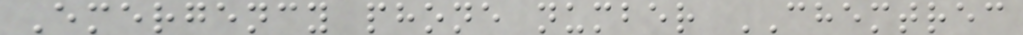Emergency phone number CHEMTREC
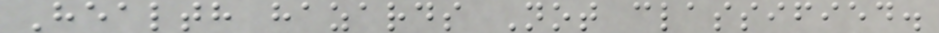Health hazards Not classified.
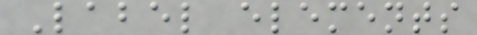Label elements
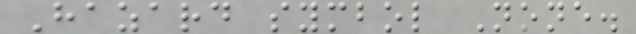Hazard symbol None.
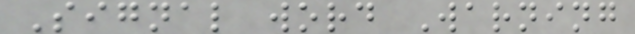Signal word Warning
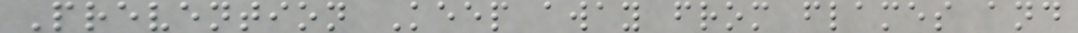Prevention Keep away from flames and
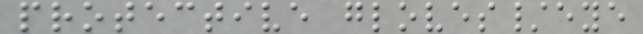protective gloves/eye
